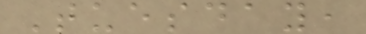Tuesday,
